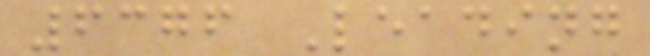6376 Leading
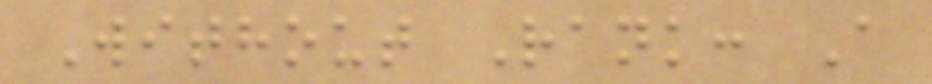Without Rank: A
